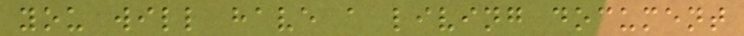you will have a living document
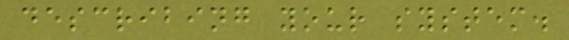describing your system.
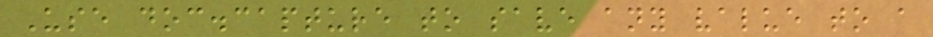Use doc.capture to save any value to a
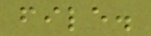file.
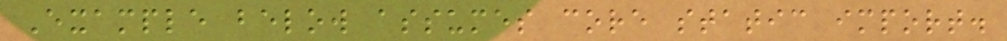Example below assumes core static import.
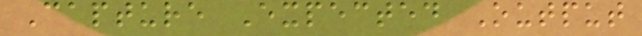Capture Expected Output
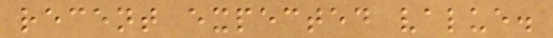recent expected value.
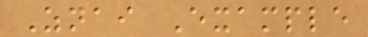Znai Example
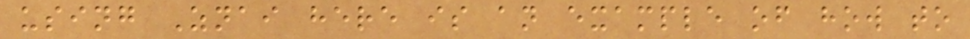using Znai here is an example of how to
